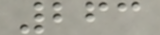263
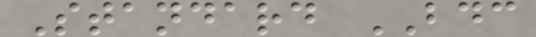Standard BDC
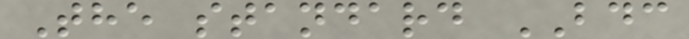The standard BDC
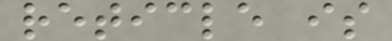reticle is
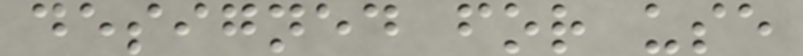designed for use
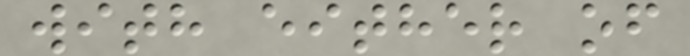with either of
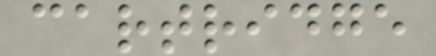cartridge
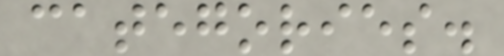categories.
